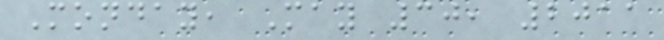Monday, May 30, 2011
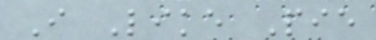I Like Pie
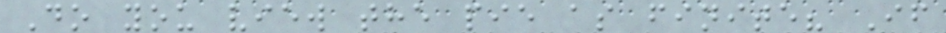Do you view the pie as finite? If
